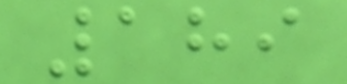189
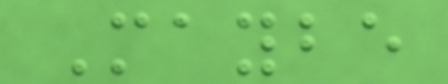Maybe
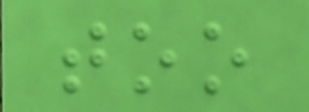too
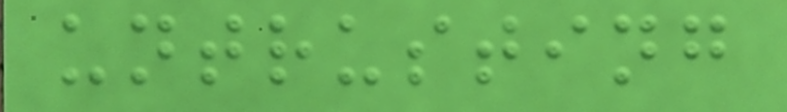untrusting
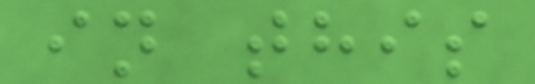in this
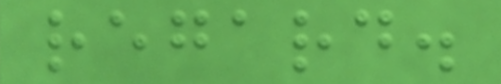regard.
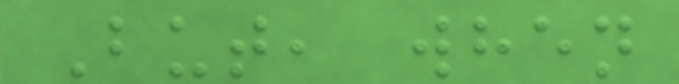But, when
